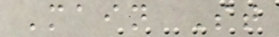Main St
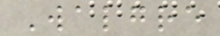Walgre
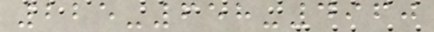225-658-4960
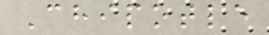Chipotle
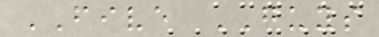FIVE GUYS
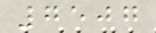7507
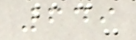649
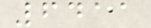6411
